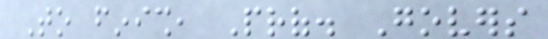To finish, Prof. Govers
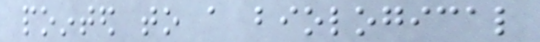pointed to a biological
